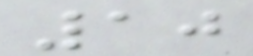10
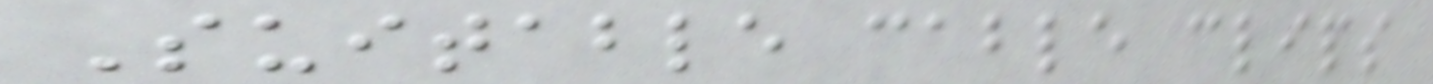Suitable cable clips
